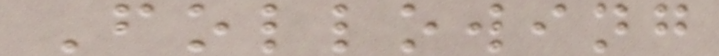Following
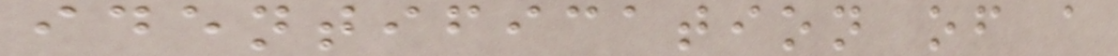identification of a
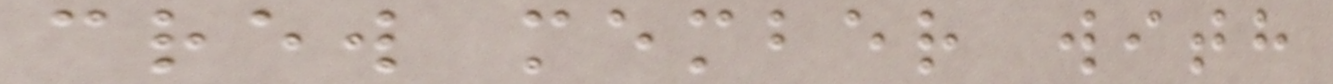crew member with
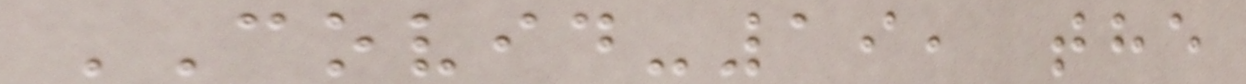COVID-19, the
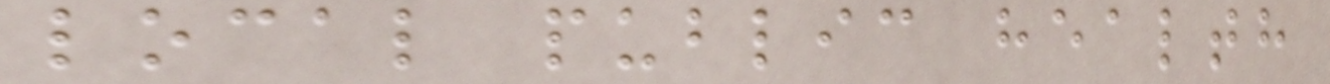local public health
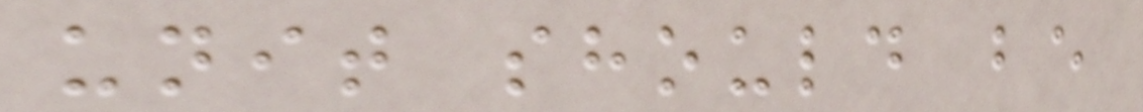unit should be
